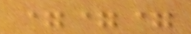===
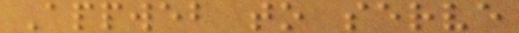Appweb to serve
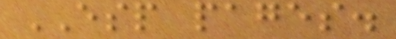ESP pages.
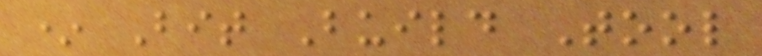* Bit Build Tool
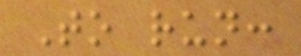To run:
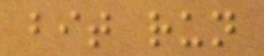bit run
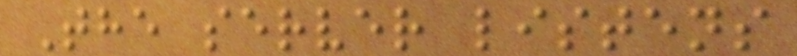The server listens
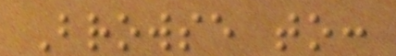Browse to:
